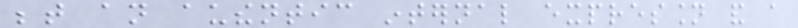between an authentic internal expression and a
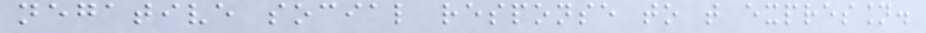negative social response to that expression.
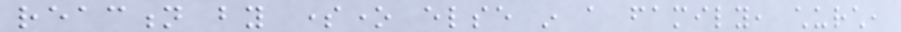reaction by someone else in a family, church,
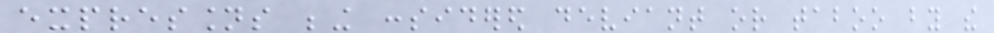expressions being considered deviant or taboo by the
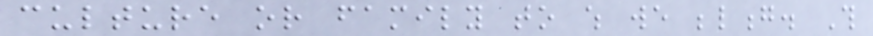culture or family to which we belong. This
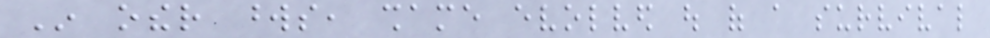In other words, shame evolved out of a survival
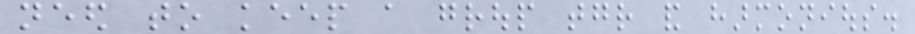need to keep a group together and harmonious.
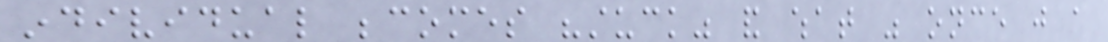individual becomes "stuck" and what was once just a
